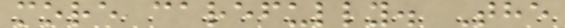more carefully. The
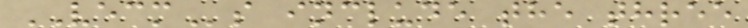VECMs include the three
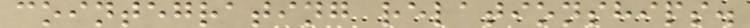cointegrating relationships.
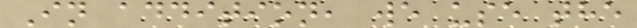In addition, we use the
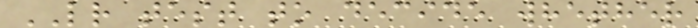LR test to decide whether
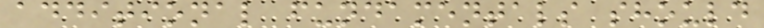additional fundamentals should
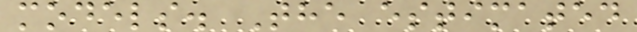models. The estimated
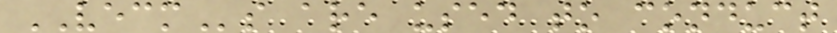VECMs are used to conduct
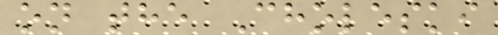on the Choleski
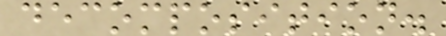decomposition.
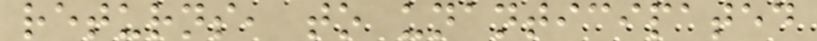returns, to unanticipated
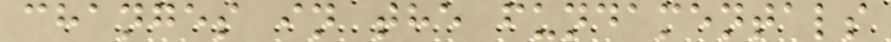changes in the fundamentals
